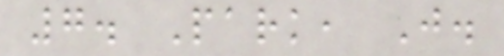7. Park, J.
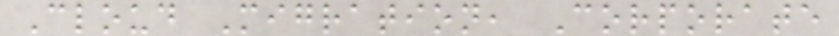Cloud Migration, Corporate
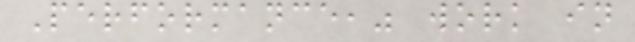Performance," work in
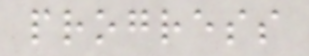progress
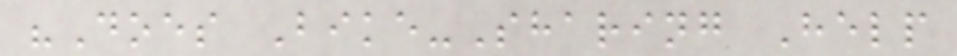"Does Bike-Sharing Help
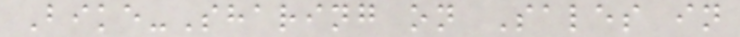Bike-Sharing on Sales in
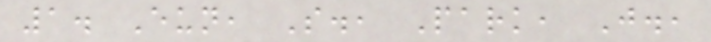1. Eun, S., Park, J.,
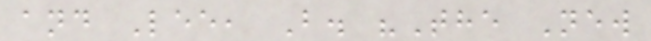and Lee, B. "The New
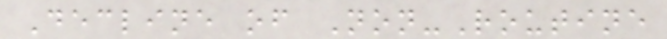Decline of Non-Routine
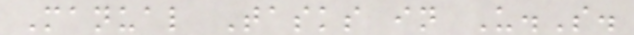Manual Tasks in U.S.
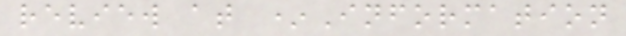review at *Information
